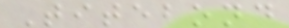Titebond
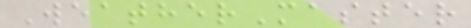WeatherMaster
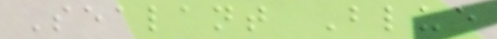Sealant Blue
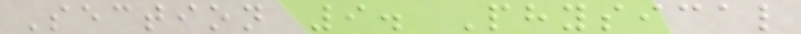Section 9. Physical
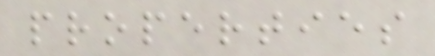properties
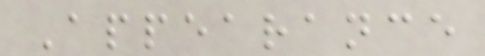Appearance
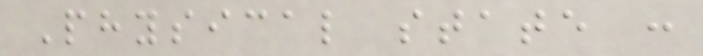Physical state :
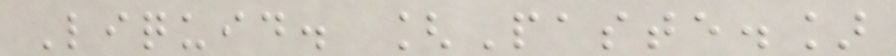Liquid. [Paste.]
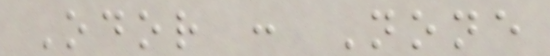Odor : None
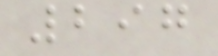297
